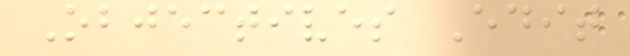Objectives Edit
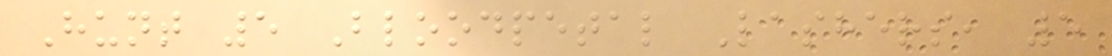Hunt 5 Bloodpetal Lashers, 5
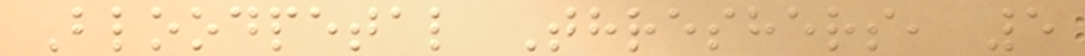Bloodpetal Threshers, 5
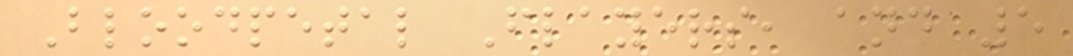Bloodpetal Flayers, and 5
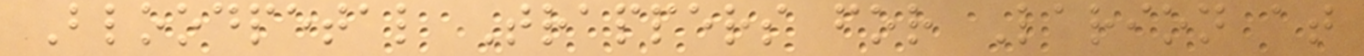Bloodpetal Trappers for Larion at
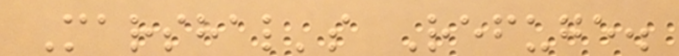Marshal's Refuge.
